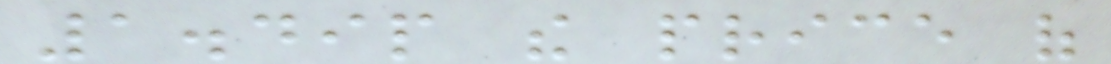1.49p the price of
